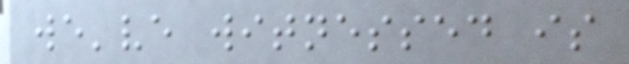we've witnessed is
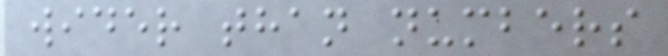wider than numbers
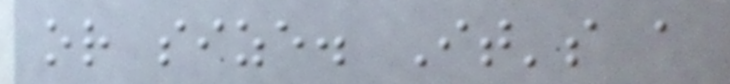or size. It's a
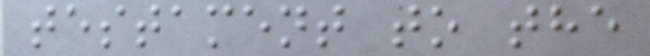testament to the
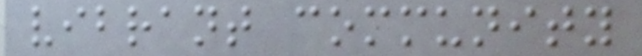vibrant community
